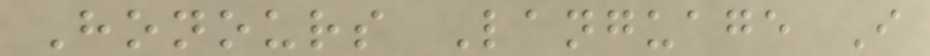Honours Language I
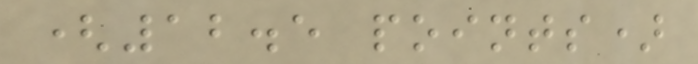(12.5 points)
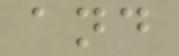and
